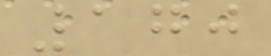170
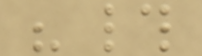"#
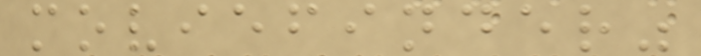moviefinder"
